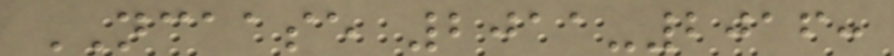NCAASE 2011-2016:
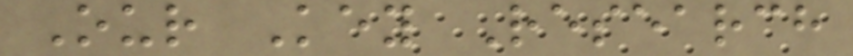Our Key Research
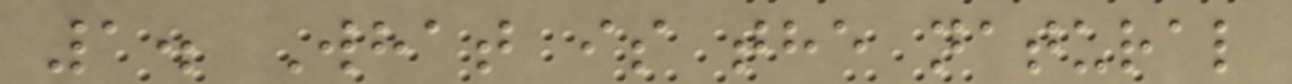1. What is the natural
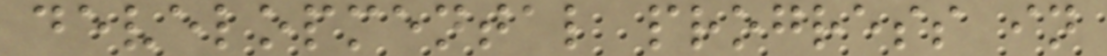developmental progress in
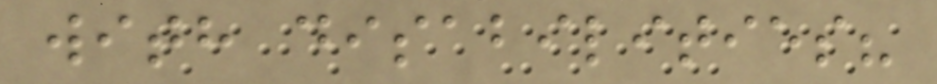with disabilities?
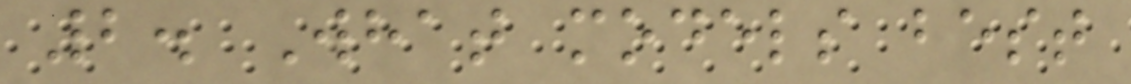2. What models best
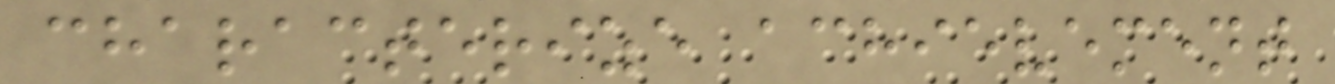characterize achievement
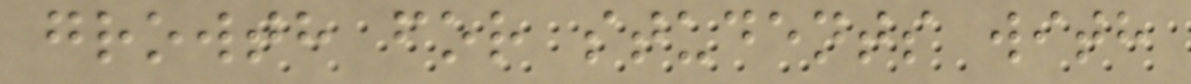growth for students with
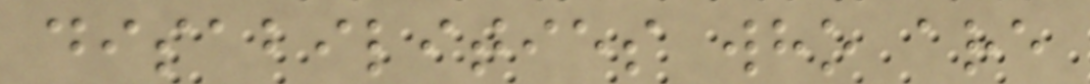disabilities who are
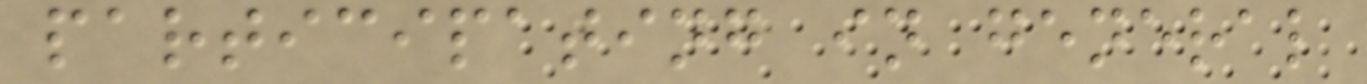participating in general
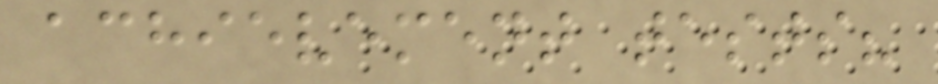achievement tests?
